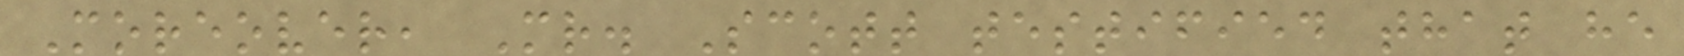Moreover, Mr. Scott testified that he
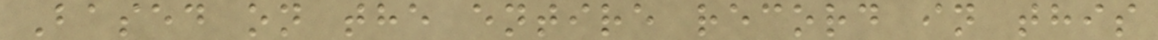Based on the entire record in this
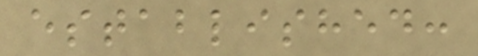established:
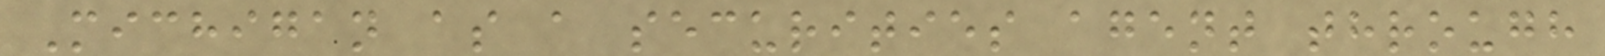Michigan as a securities agent through
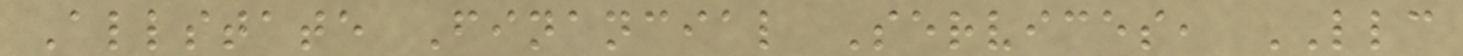Allstate Financial Services, LLC
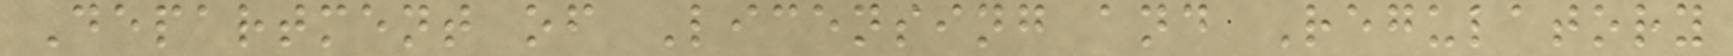Department of Licensing and Regulatory
